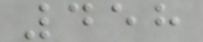458
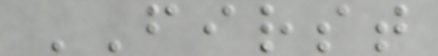FIRST
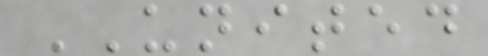UNITED
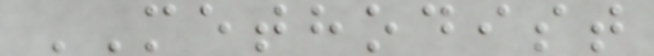METHODIST
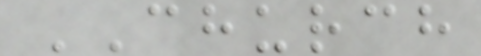CHURCH
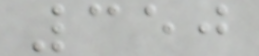350
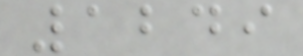1249
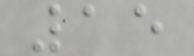15
